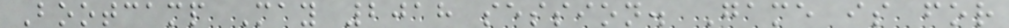Bootcamp May 2018 session. Game is for
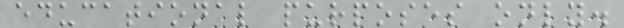educational purposes only.
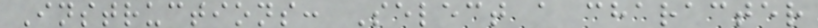Instructions: Select a character
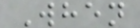When
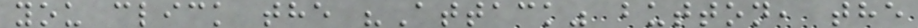you click the "Attack" button, the
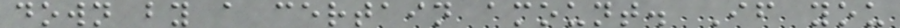down by a certain amount. If you
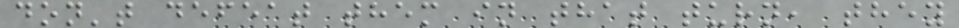don't defeat them in that turn, they
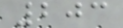203
